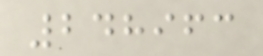248963
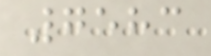7583
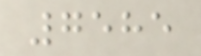7585
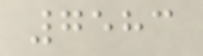7583
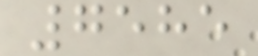7585
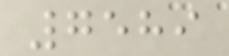7589
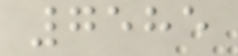7585
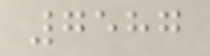7587
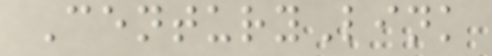CenturyLink
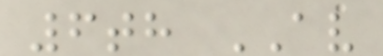6th AV
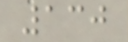130
